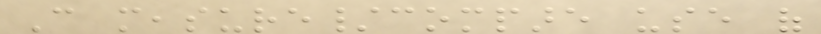Can measure/compare use of
